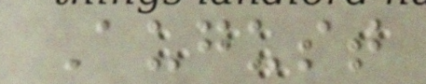August
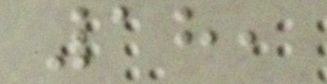18,
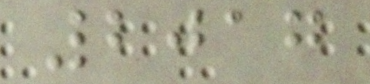2017
